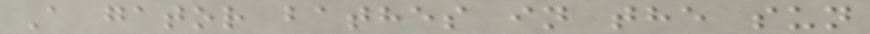A gator bathes in the sun
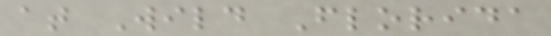at Wild Florida
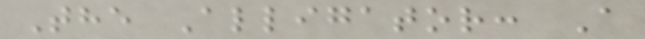The Alligator: A
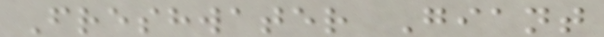Freshwater Giant
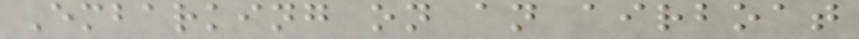Embarking on an airboat
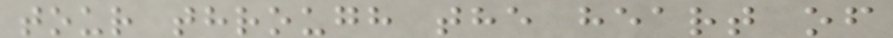tour through the heart of
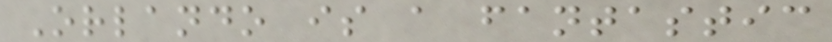Orlando is a fantastic
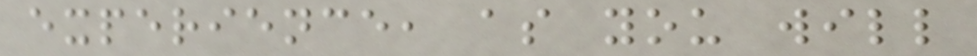experience, as you will
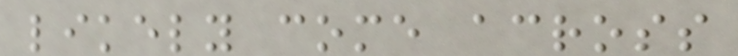likely come across
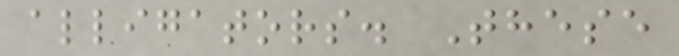alligators. These
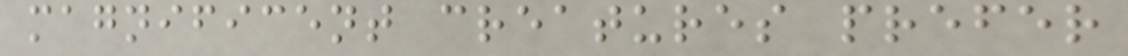magnificent creatures prefer
